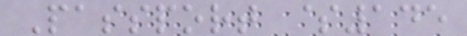Passport $145
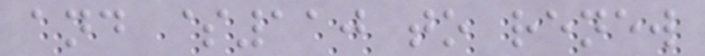and $110 to renew
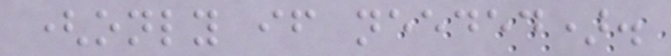(only if needed).
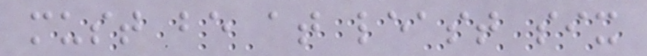must be at least six
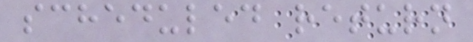scheduled return
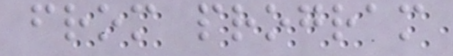from program
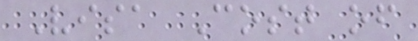Visa Cost of
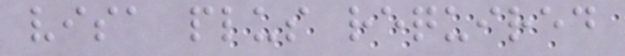visa plus required
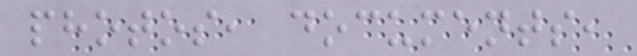photos, documents,
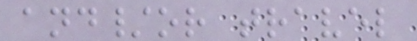and/or travel
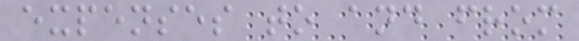expenses to and from
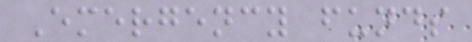Emergency funds
